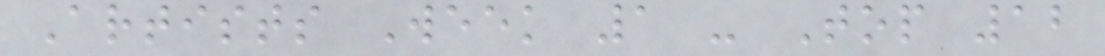Artists Week 1 - Top 12
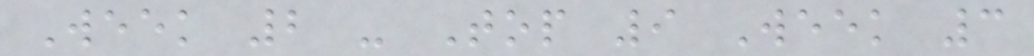Week 2 - Top 9 Week 3
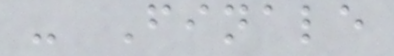- Finale
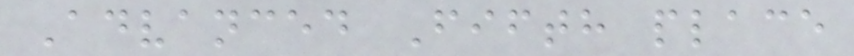Advanced Fifth place
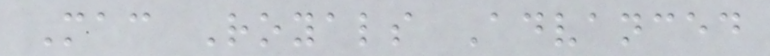Mac Royals Advanced
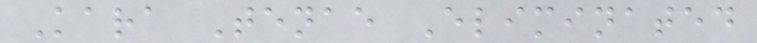Kara Tenae Eliminated
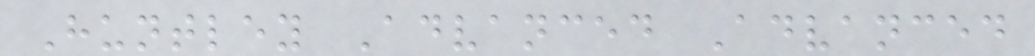Huntley Advanced Advanced
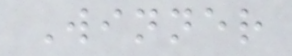Winner
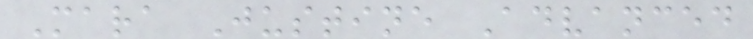Mara Justine Advanced
